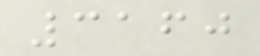3160
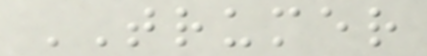TRUMER
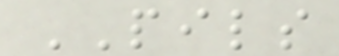PILS
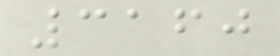3160
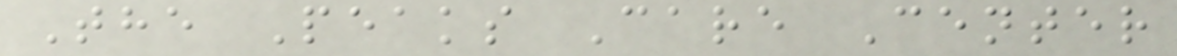The Peaks Care Center
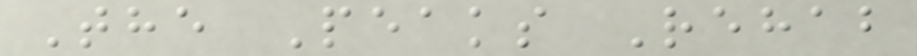The Peaks Rehab
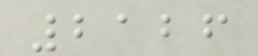2126
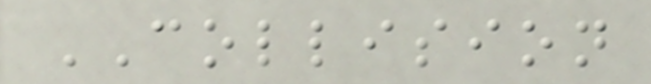COLLISION
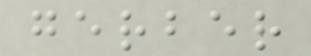gerber
